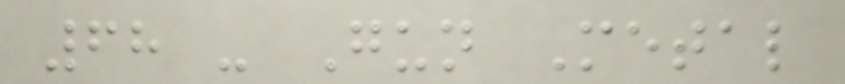68 - Gun Metal
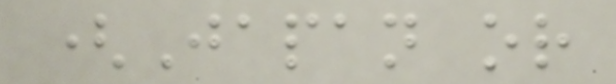(Japan or
